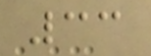33
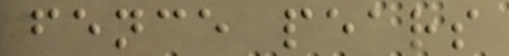fence pears
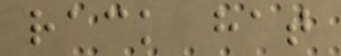rack hat
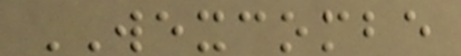WEXCOMBE
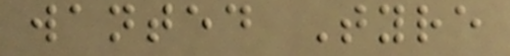wanted Tyre
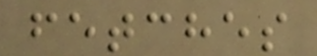fetches
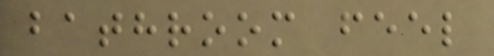bathroom feel
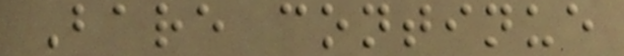Bare continue
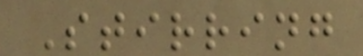Stirring
